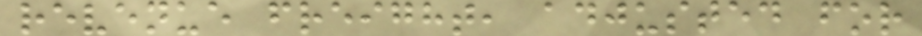revenue freight, adjusted for
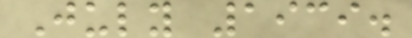July 1939.
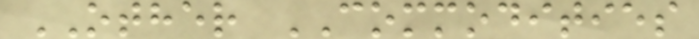OTHER COMMODITIES
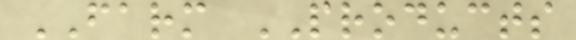FARM PRODUCTS
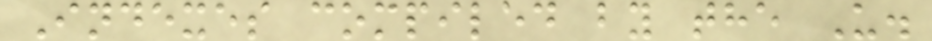Indexes compiled by the U.
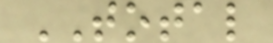TOTAL
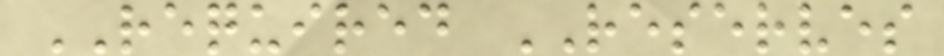REQUIRED RESERVES
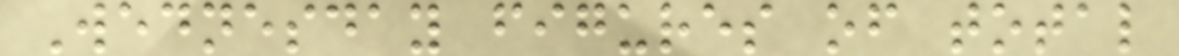Wednesday figures of total
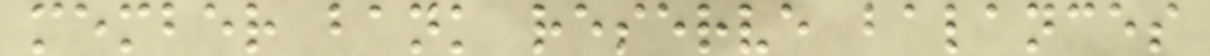member bank reserve balances
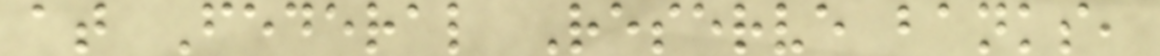at Federal Reserve banks,
